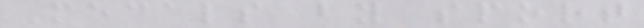Medals by sport
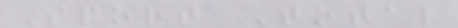Sport Total
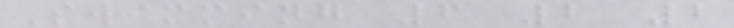Swimming 6 2 2
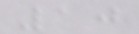10
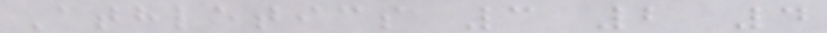Athletics 3 2 4
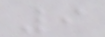9
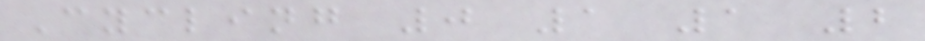Cycling 0 1 1 2
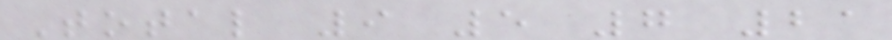Total 9 5 7 21
